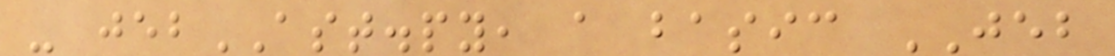- jebAST.py, a basic JEB
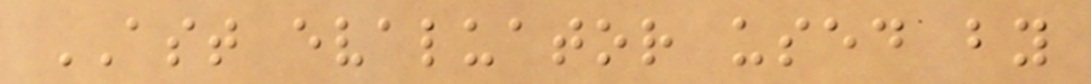AST evaluator used by
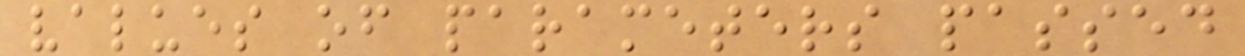values of parameters passed
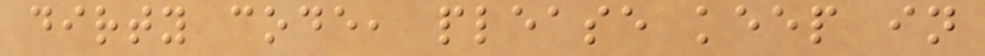dirty code, please keep in
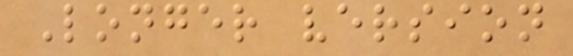Longer version
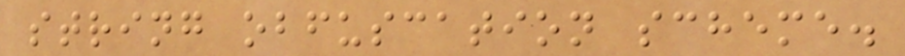string obfuscation scheme.
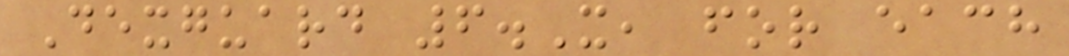Dexguard 6.X, for each
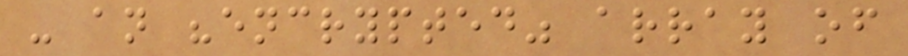- an "encrypted" array of
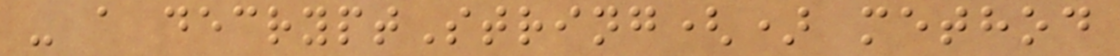- a decryptString() method
